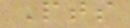Pts
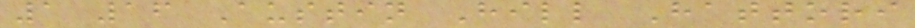1 16 Austin Hill Hattori
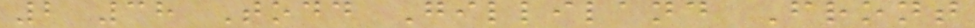2 38 Todd Gilliland Front
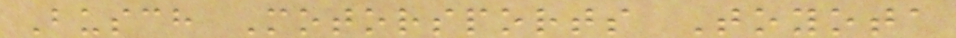Busch Motorsports Toyota
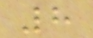8
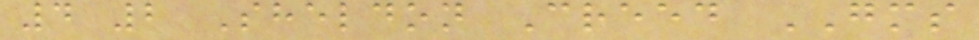4 2 Sheldon Creed GMS
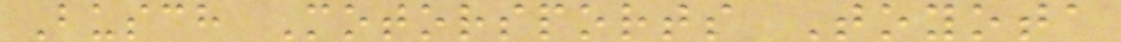Busch Motorsports Toyota
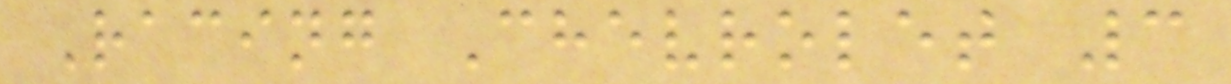Racing Chevrolet 3
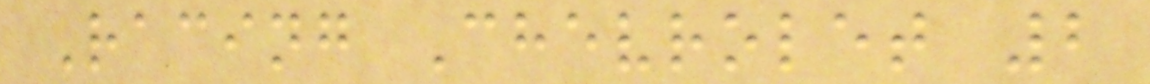Racing Chevrolet 2
